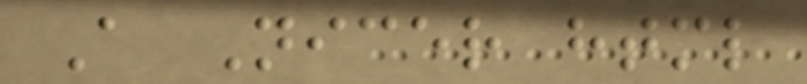A Nicer html
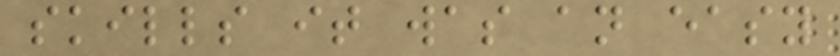skills it was an easy
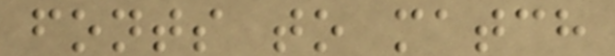fonts to match
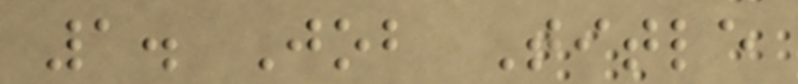1. Job Title
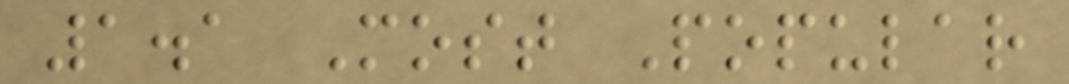1.1 Most Popular
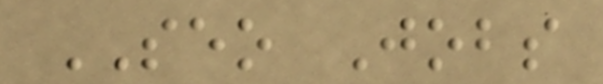SEO Jobs
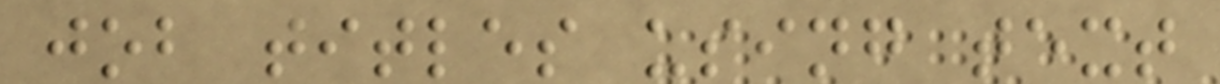job titles using text
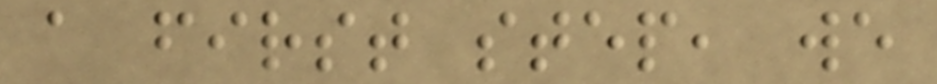a first step, we
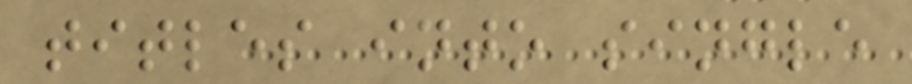titles into single
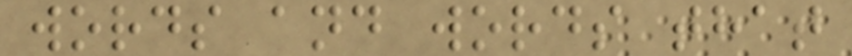words and words that
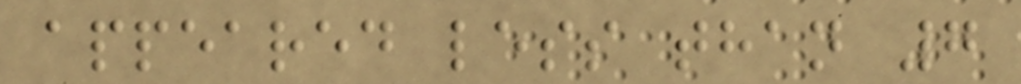appeared less than 7
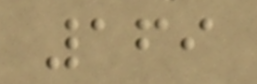169
